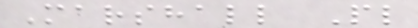Marshall Pl
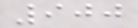900
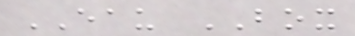EAU BOX
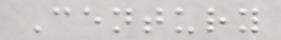Century
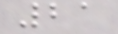21
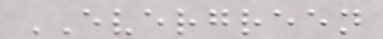EVERGREEN
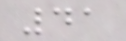41
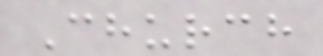Church
